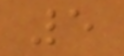5
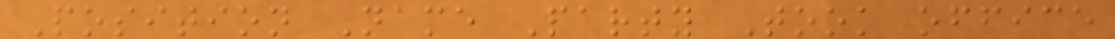Position Name Party Took office
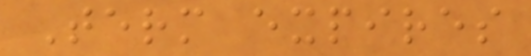Term expires
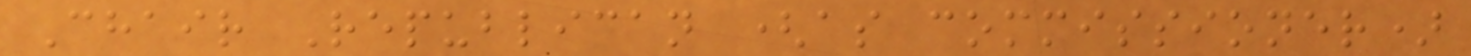Chair Republican (as commissioner)
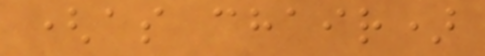(as chair)
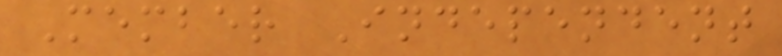Member Independent
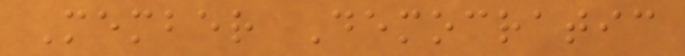Member Democratic
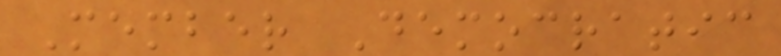Member Democratic
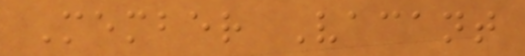Member Vacant
